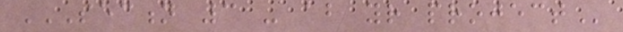SECTION 3 - ABOUT YOUR PROJECT
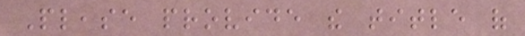Please provide the title of
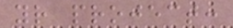your project:
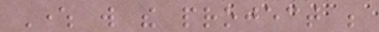Where will the project be
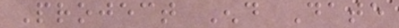Project End Date
